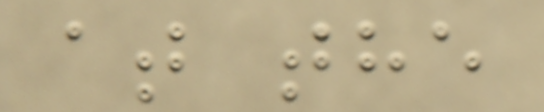at the
